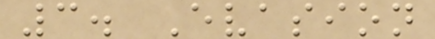3. Evasion
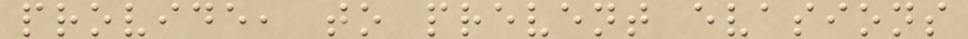provide, to prevent evasions
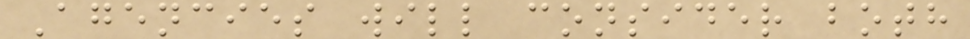Agencies will consider both
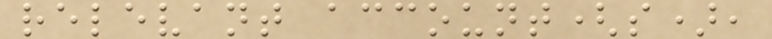relevant account(s),
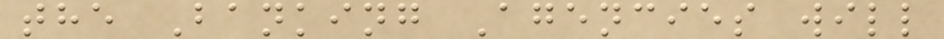the Banking Agencies will
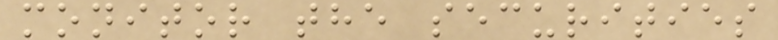monitor the securities
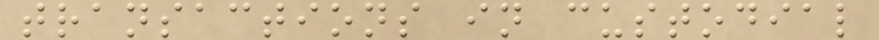transactions in custodial
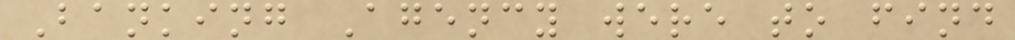Banking Agency were to find
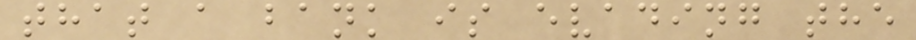that a bank is evading the
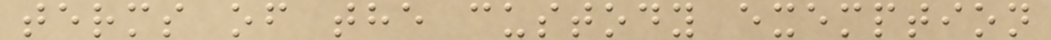terms of the custody exemption
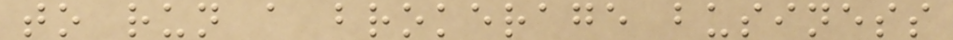to run a brokerage business
